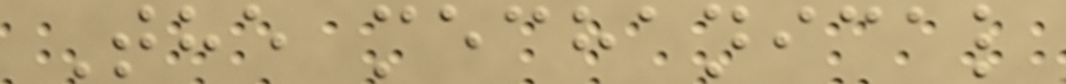The mechanical
